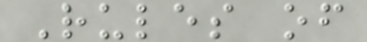Rules of
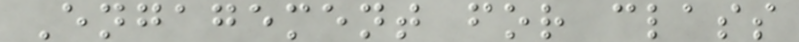Engagement for class
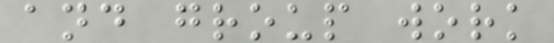and group work
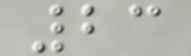23
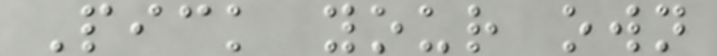Pick your own
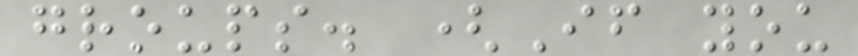groups. (If you
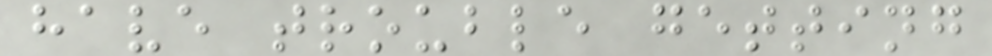have trouble getting
